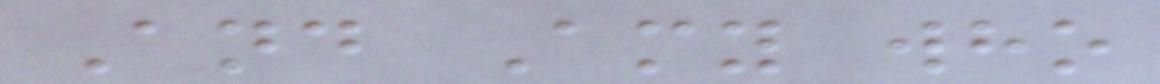And Amy who
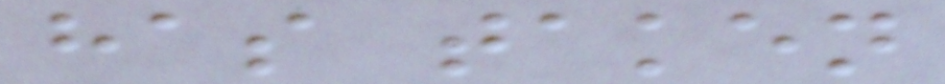has taken
